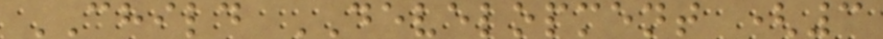CHILD DEVELOPMENT (3
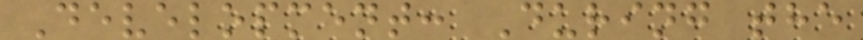Development: During the
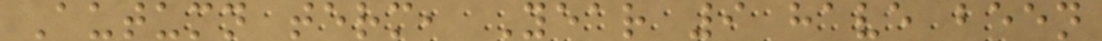Autumn term, Year 9 have been
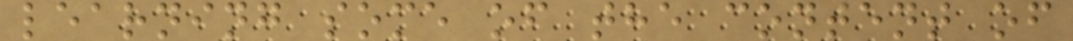learning some of the content of
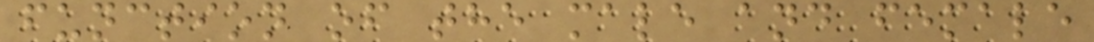function of the male and female
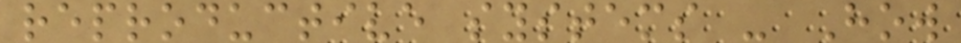reproductive systems - How
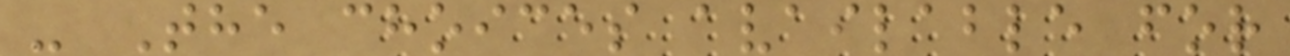- The choices available for
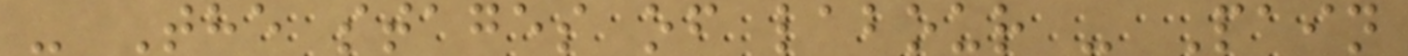- The stages of labour - Pain
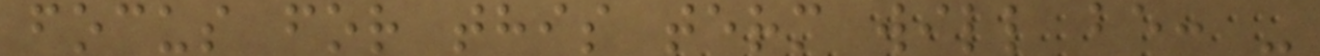focus for this term will be: -
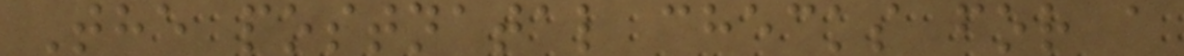The postnatal checks for a
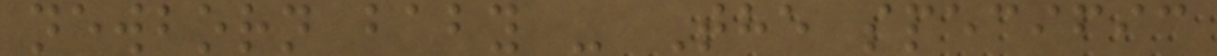newborn baby - The specific
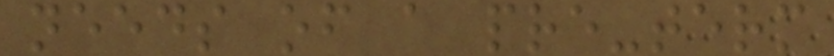needs of a pre-term
